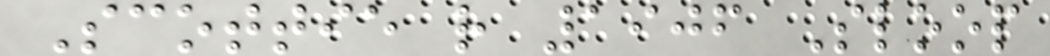Scottie r 1906 Sloop
